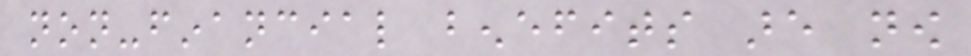non-financial benefits are now
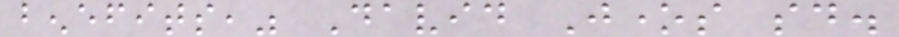benefits," David Jones said.
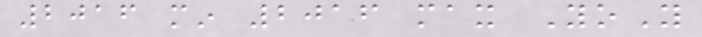2016 min 2016 max YoY
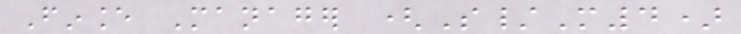Finance Manager (S/M4)
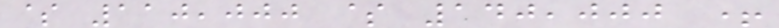$ 110,000 $ 140,000 +
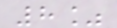8%
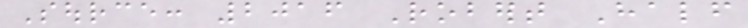Source: 2016 Robert Half
